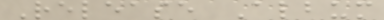Release Album
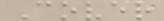Cover
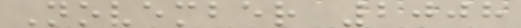November 2008
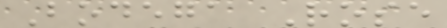Bodega Rose
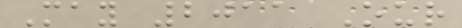May 2011 Our
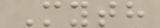Myth
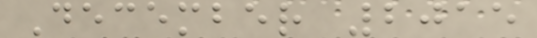December 2015
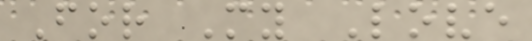For My Love
